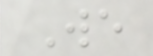We
